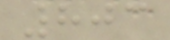803
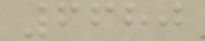6680
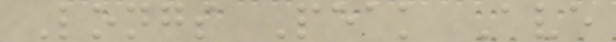Longs Peak Ave
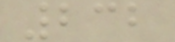232
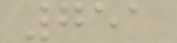751
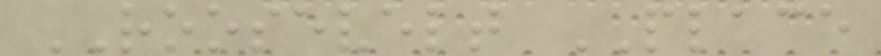ROOSEVELT PLACE
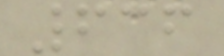636
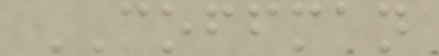COFFMAN
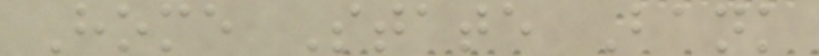Home State Bank
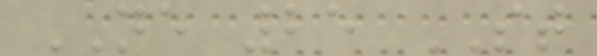NE 25 ST
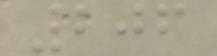206
